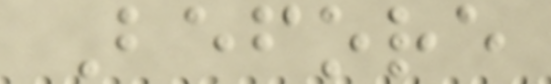Before
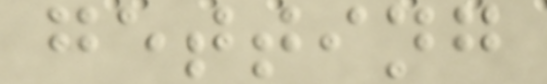getting
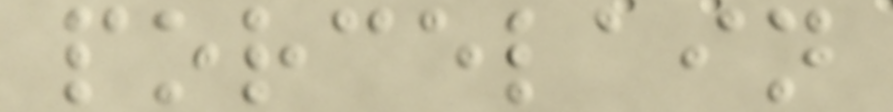porcelain
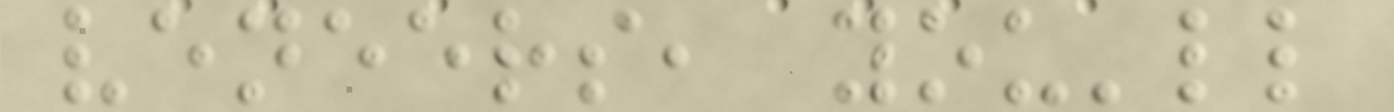veneers, you'll
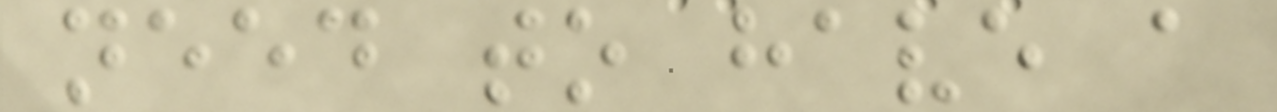need to have a
